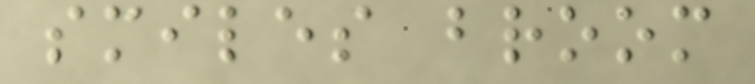smiles broom
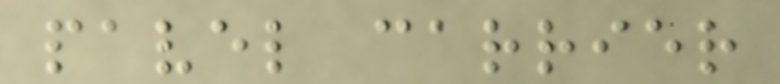pavel carrier
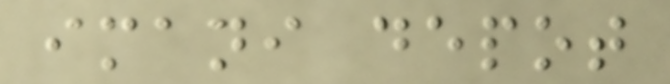imani depot
